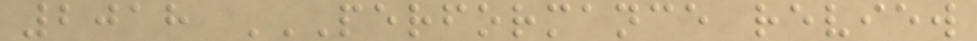2018 PERFORMANCE REVIEW
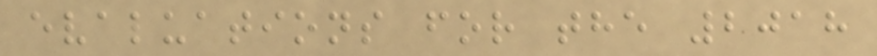evaluations for the 2018
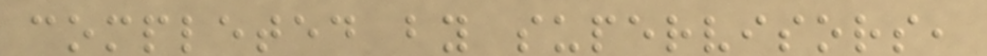completed by supervisors,
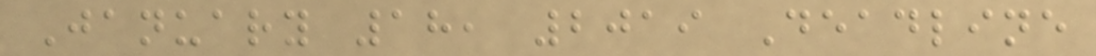January 18, 2019 Deadline
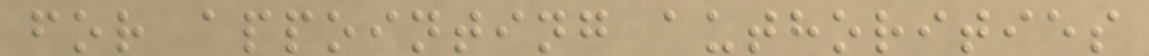for appointing authorities
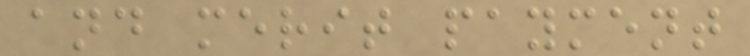and merit payment
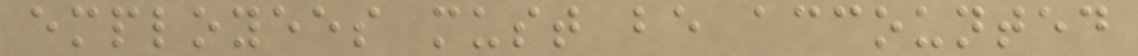employees must be accounted
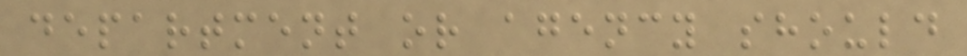department or agency should
